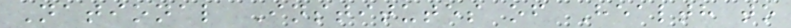National Institutes of Health to
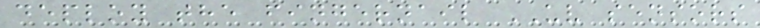deploy the fingernail UV sensors
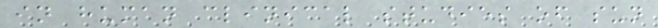in human clinical studies of sun
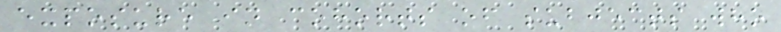exposure in cohorts of subjects who
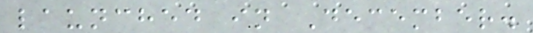launched in December.
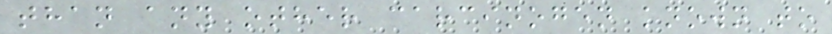than any other carcinogen known to
